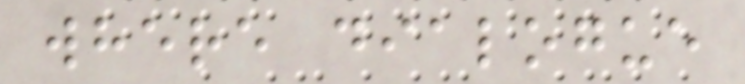where dialogue
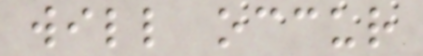will occur
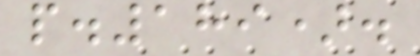p.189).
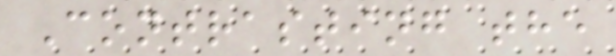Contrasting the
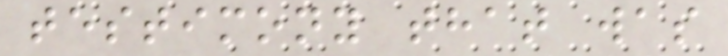testimony that was
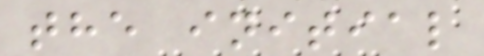the initial
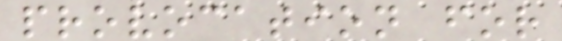provocation for
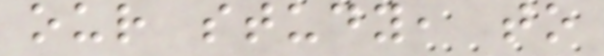our study, to
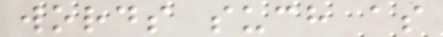words such as
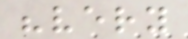"very
